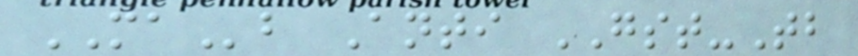MAb Anti GST-Tb
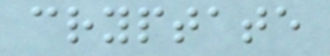cryptate
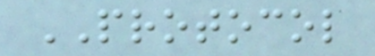PROTOCOL
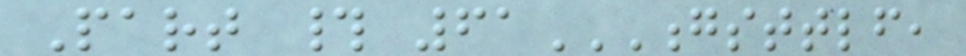Part # 61GSTTLF,
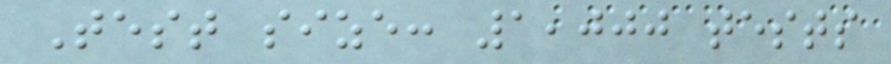Test size: 1,000 tests
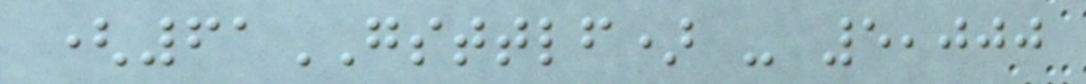(61GSTTLF) - 5,000
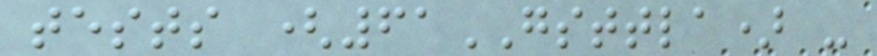tests (61GSTTLA) -
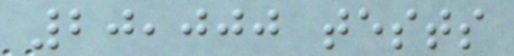20,000 tests
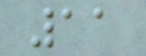11
